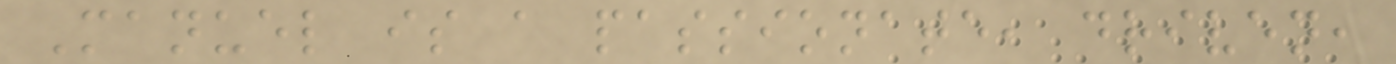Manuel is a passionate, driven,
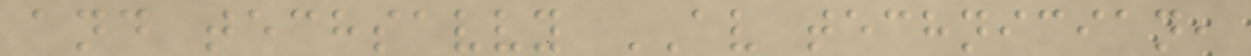and techsavvy AV technician,
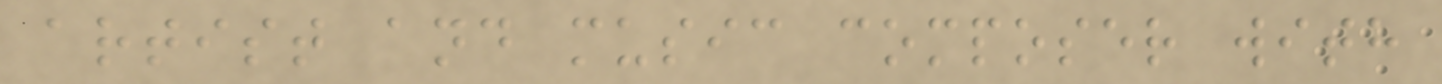artist and music composer with
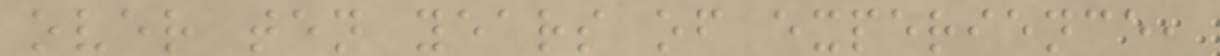over ten years of experience,
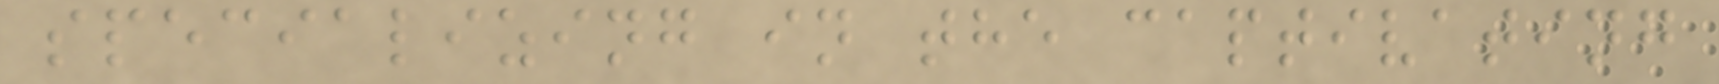specializing in the captivating
